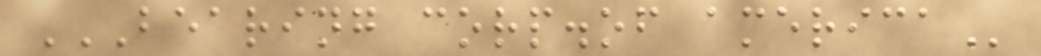BEARING CORP.OF AMERICA
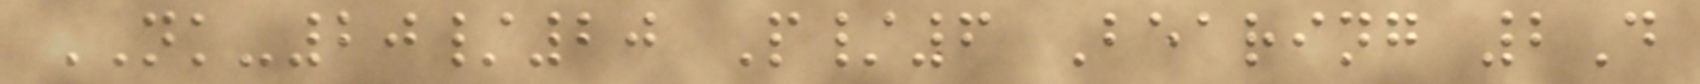NK-20/20 P/6 Bearing 2D
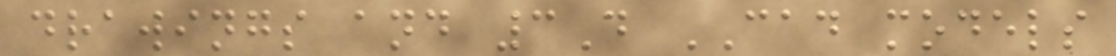drawings and 3D CAD models
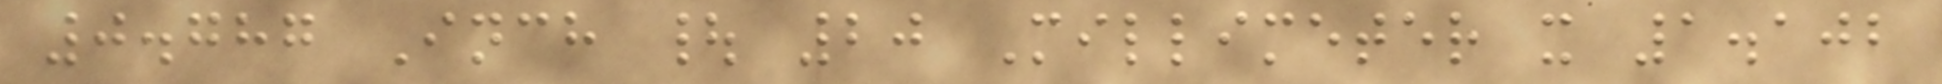0.787 Inch | 20 Millimeter x 1.102
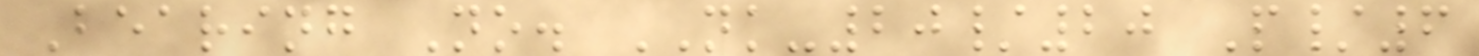Bearing No. NK-20/20 P/6
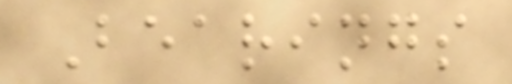Bearings
